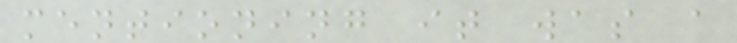mentioning it was a
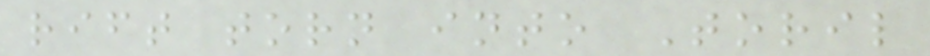rift torn into Toril
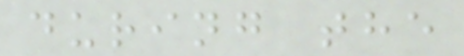during the
